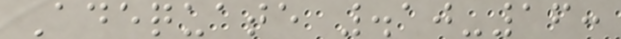Adequate .10-16:
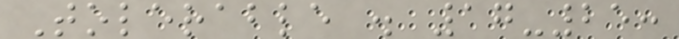Tolerable . 17-25:
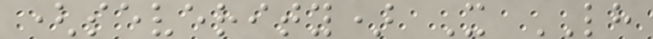(severity) X LH
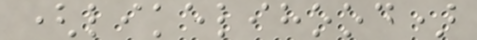(likelihood)
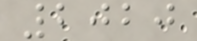2020
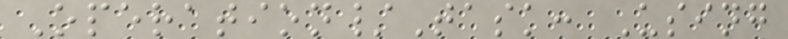Operation/Task: Using
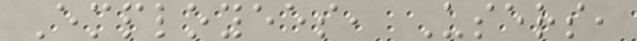Employees, Users,
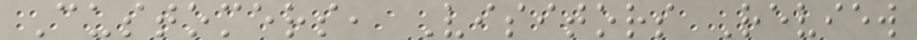Customers, Visitors Review
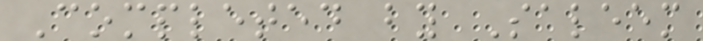Completed by Saleem
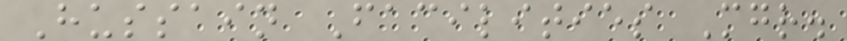Hussain Facilities Mgr.
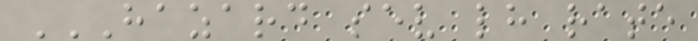HAZARD SEV LH RATE
